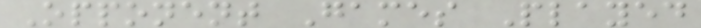Opponent Games Played
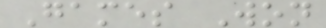Games Won
